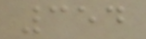354
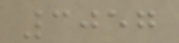3057
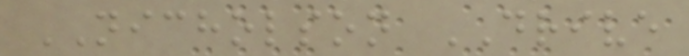NICHOLSON DRIVE
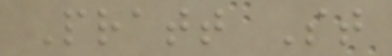Pratt St
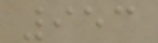953
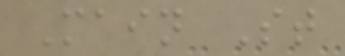Main St
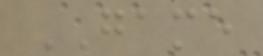GAME
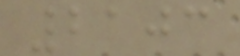2103
